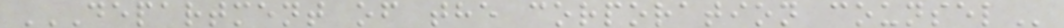DEPARTMENT OF THE CORPORATION COUNSEL
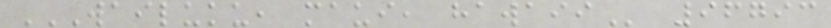WAILUKU, MAUI, HAWAII 96793
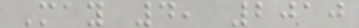May 4, 2010
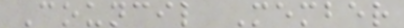Council Member
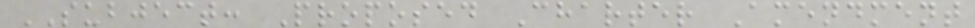SUBJECT: Proposed Charter Amendment
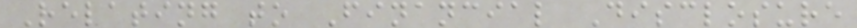Relating to Financial Disclosure
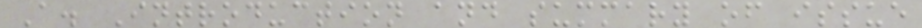A. Introduction and summary of issue
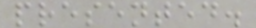presented.
